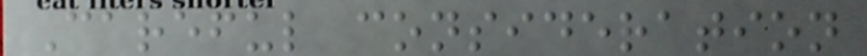Careful consideration
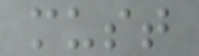must
